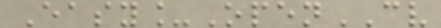Easy_OpenCV
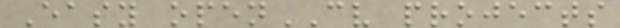Easy openCV projects
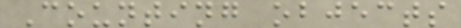Counting objects
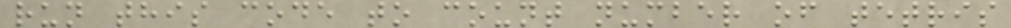run this code to count number of tetris
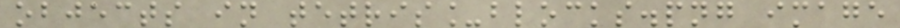objects in tetris_blocks.png image
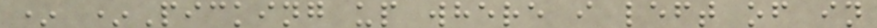* *Picking up where i left of in
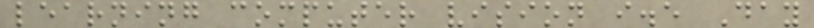learning computer vision i.e Day
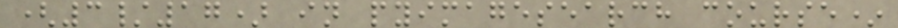(3/17) in pyimagesearch course*
